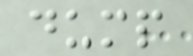dump
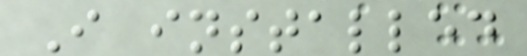I installed
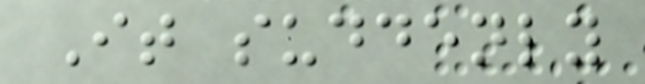It suddenly
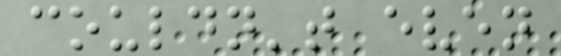couldn't even
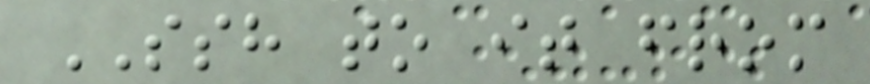SSH to it from
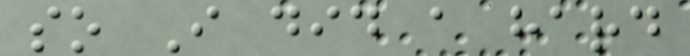so I did a hard
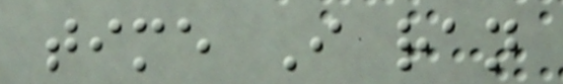time I ran
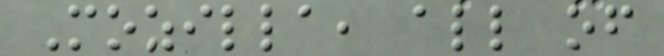Mozilla, all of
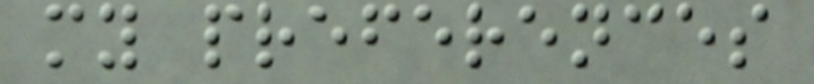my preferences
